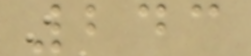243
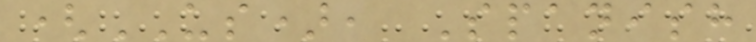(US), Spanish
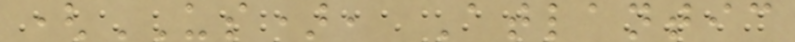(US), Atlantic
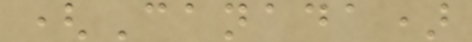(Canada)
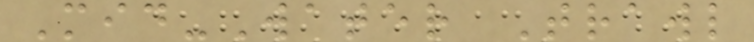Mid-Water Trawl
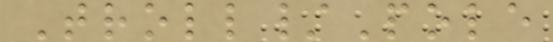Troll/Pole
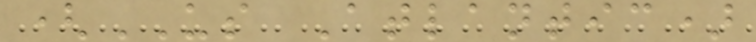(US Atlantic)
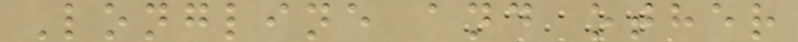Longline and other
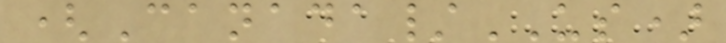(Canada/US)
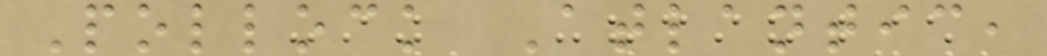Pollock Atlantic,
